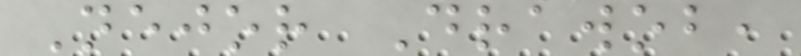Nejor Drawob,
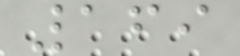169
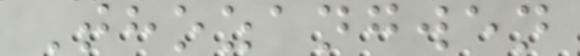Thozangwen
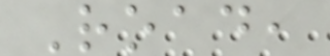Road,
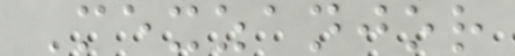Mexzanjor
